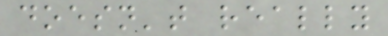doesn't really
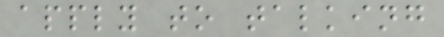apply to talking
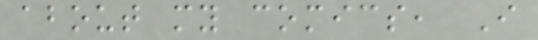about my comics, I
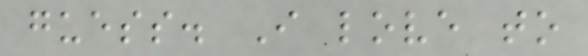guess. I love to
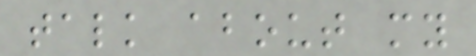talk about my
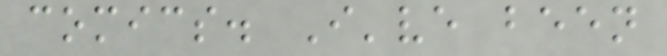comics. I've been
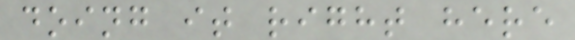doing it right here
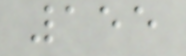155
